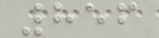856
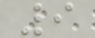9
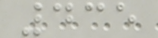435
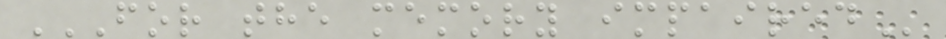FOR THE MEMORY IMPAIRED
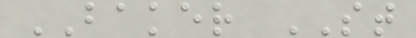BAKER ST
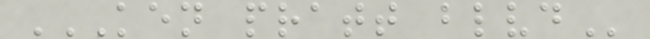KEN PRATT BLVD
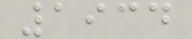1934
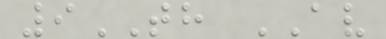9TH AV
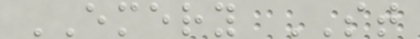EMERY ST
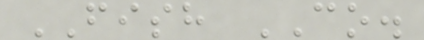FISH CO.
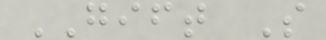GIFT S
